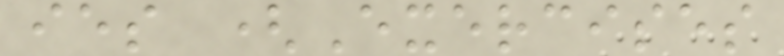ies (Exercises
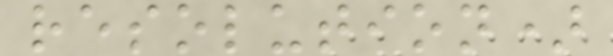resolution)
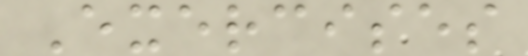Exercises
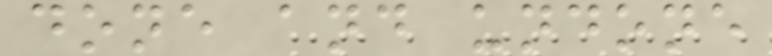done and undone
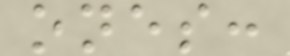ones:
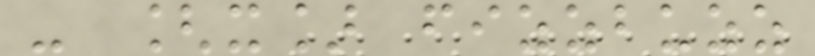- [x] fizzbuzz
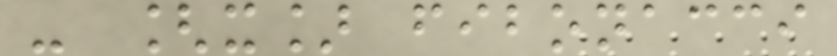- [x] fibonacci
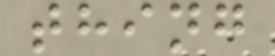thing
